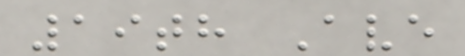19th Ave
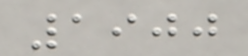1900
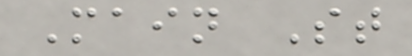Main St
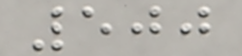500
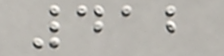412
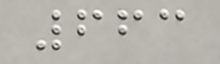663
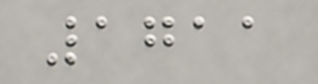1711
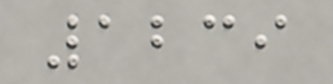1239
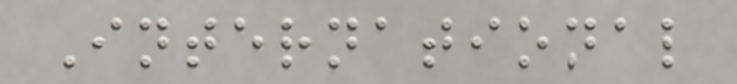International
